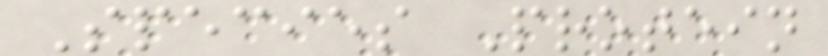Species Protein
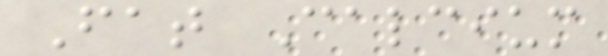Fat Calcium
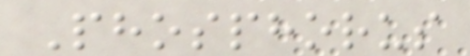Phosphorus
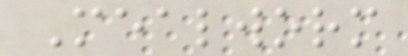Mealworm
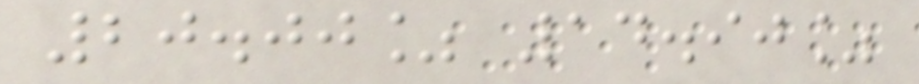20.00% 14.90%
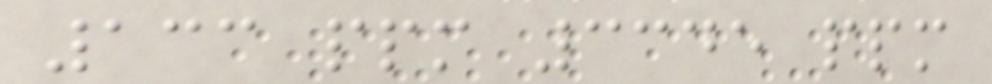133 ppm 3345 ppm
